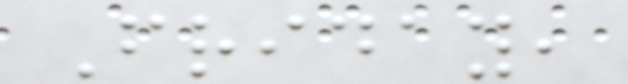Friday,
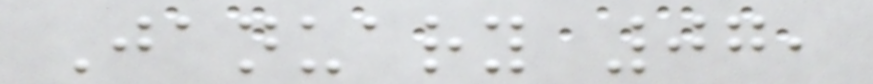January 07,
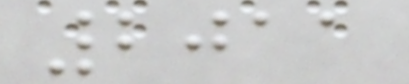2011
